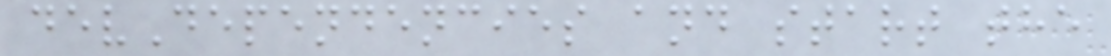devDependencies and start the
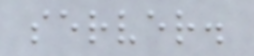server.
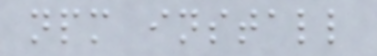npm install
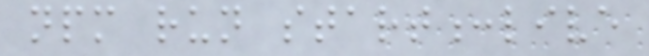npm run start:live
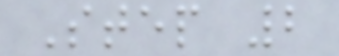Step 2
